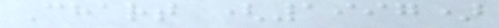Chart (1997)
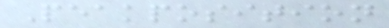Peakposition
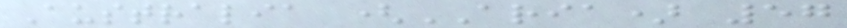Australia (ARIA) 57
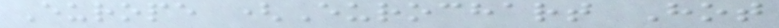Europe (Eurochart Hot
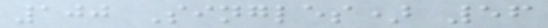100 Singles) 56
